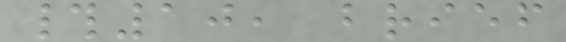#10, brief
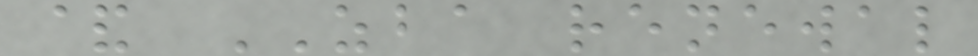& ZBA renewal
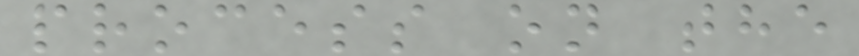process on the
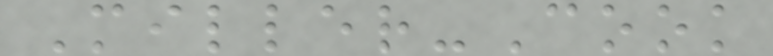Miller-Cook
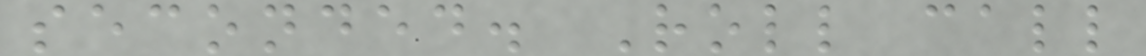seconded. Roll call
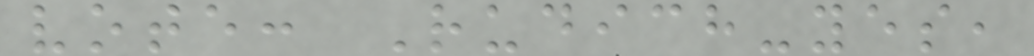vote: Rudich-yes,
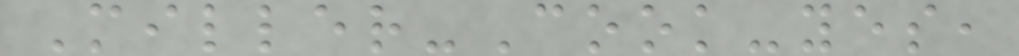Miller-Cook-yes,
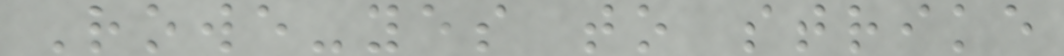Rowe-yes to strike
